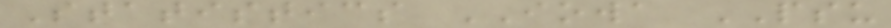Statistics IOWA PSU
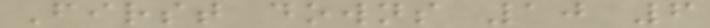First downs 10 6
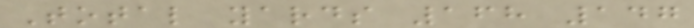Total yards 168 147
